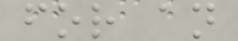for an
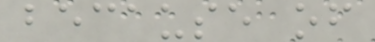because of
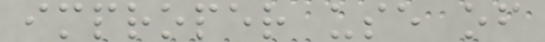improper use of
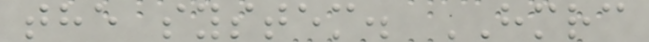the system. HMRC
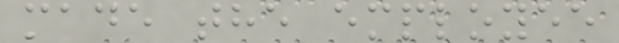made the employee
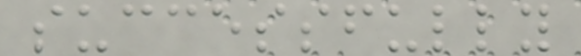successfully
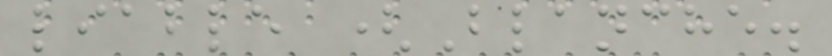liable (Blanche.
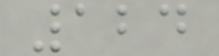124
